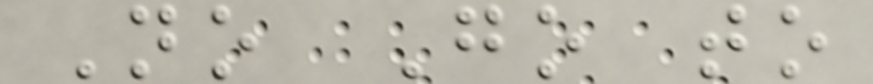No Go to
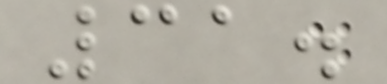31.
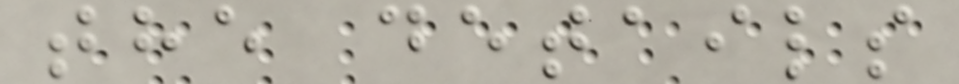the details
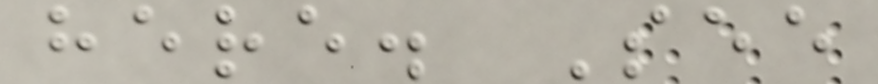here. See
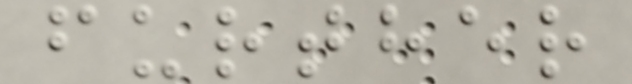further
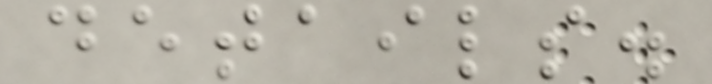details.
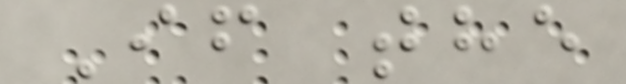If the
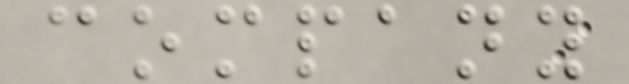company
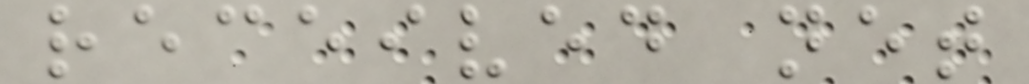received net
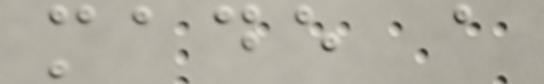made a
